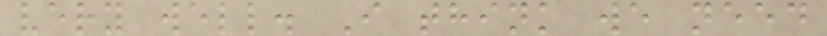very well. I think we need
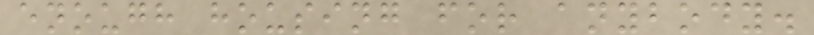enough housing for anybody.
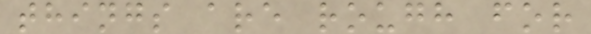things are rough for
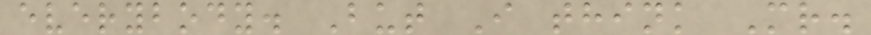everybody. But I think Mr.
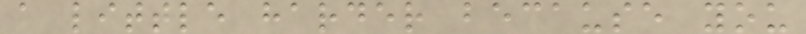a little harder because you
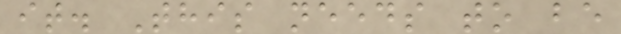it. This needs to be
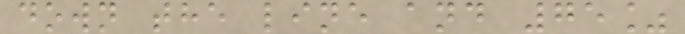down the line and 75%
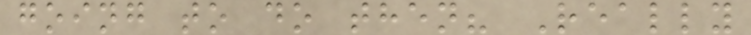going to do then? Really
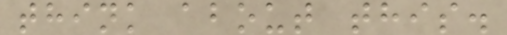think about this.
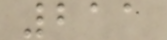211
